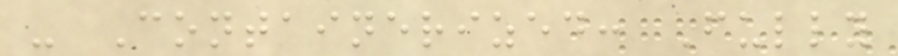- Containerized: Fully
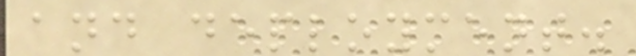and deployment.
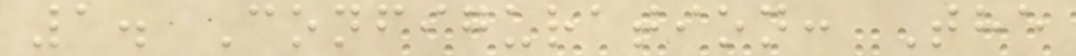1. Configuration: The
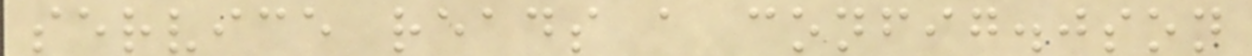service reads a config.json
